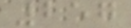257
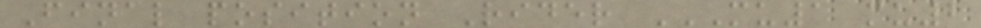Final position Rider MU1 MU2
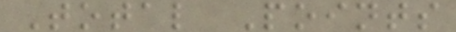Total Points
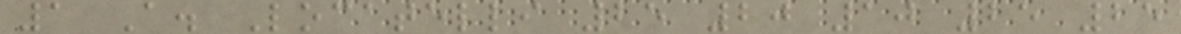1 A. Locatelli 25 20 10 25 25
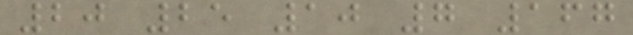20 25 10 7 167
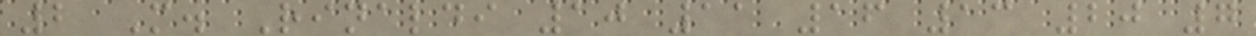2 M. Rinaldi 10 11 16 13 20 7
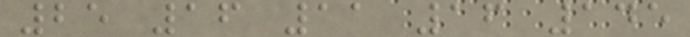25 16 11 16 145
